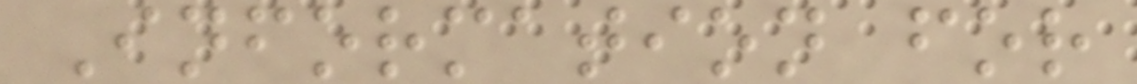Information for
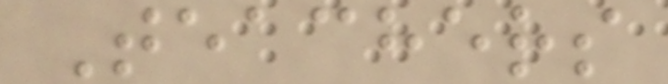Teachers
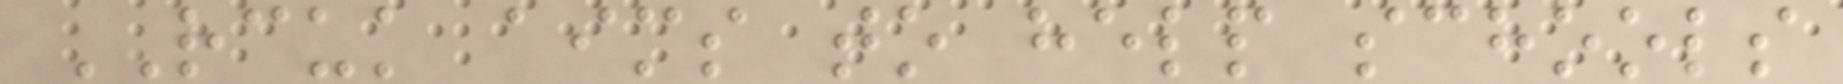RCUK aims to help schools
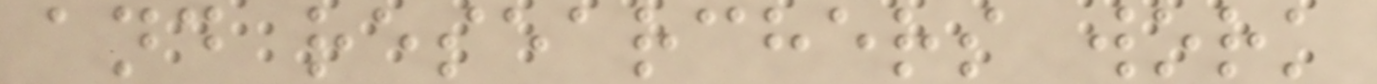and researchers work
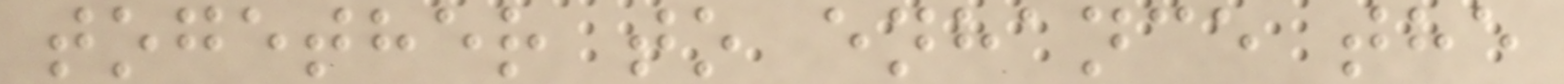together to enhance the
